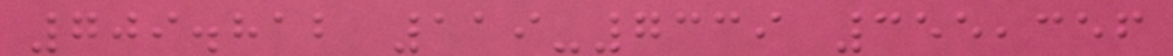709.812 119-7339 355,356
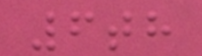6th
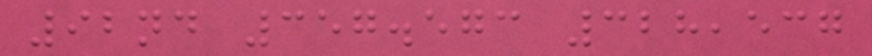92nd 357.573 328,537
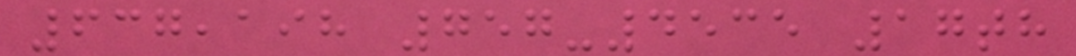637,198 757-4535 17th
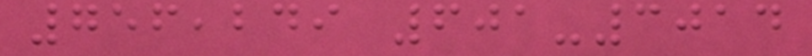756,249 601-3014
